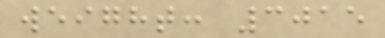weight: 3015
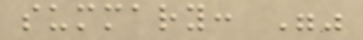summary: ""
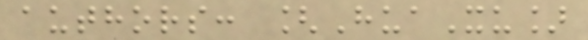authors: [HuaXu]
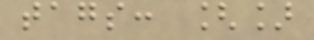tags: []
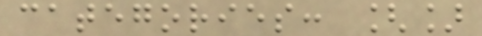categories: []
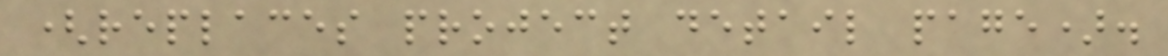(replaces project detail page).
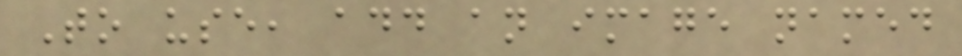To use, add an image named
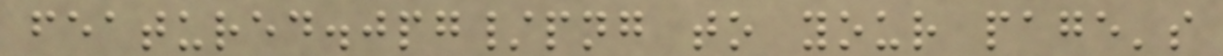featured.jpg/png to your page's
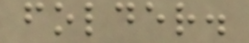folder.
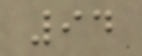94
